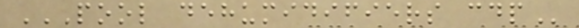POOL DEHUMIDIFIERS CDP
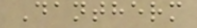Dantherm
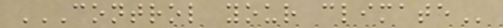CONTROL YOUR CLIMATE
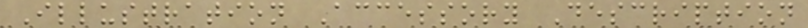Illustration Accessory Description
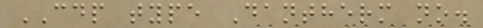CDP type Dantherm no.
